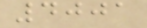4001
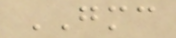GMC
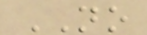NO
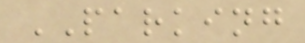PARKING
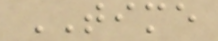TIME
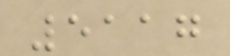5117
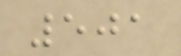501
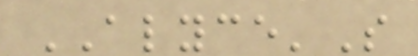ALYCE'S
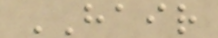HAIR
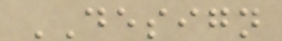DESIGN
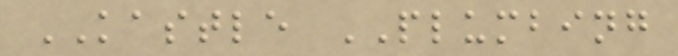KASTLE PLUMBING
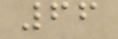66
